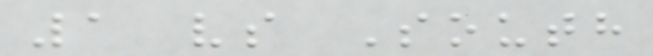1 vs South
